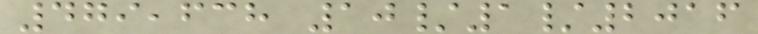479,638 10/1/2016
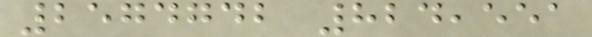2574742 824,551
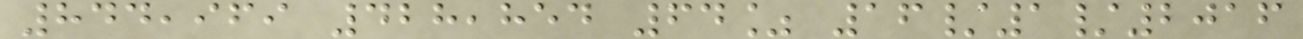844,969 428,854 64% 16/1/2016
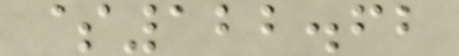$122.62
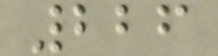226
